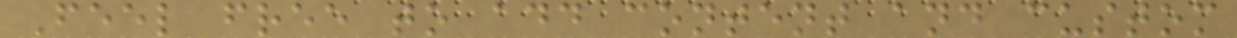Feel free to add content and custom
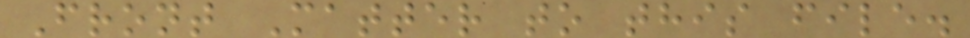Front Matter to this file.
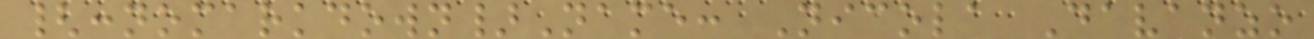{:nomarkdown}Name: Nicola Davanzo
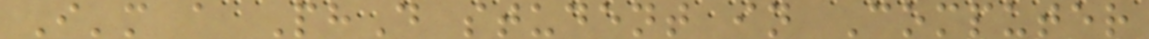I'm a PhD student in Computer
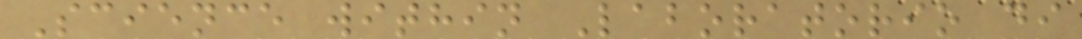Science within Laboratorio di
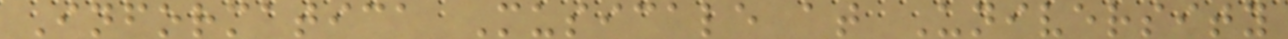Informatica Musicale at University
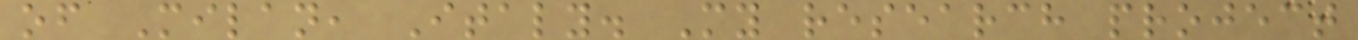of Milan, Italy. My research project
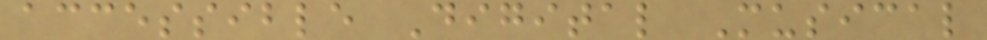accessible Digital Musical
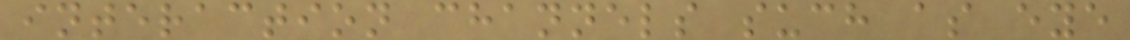interaction channels such as eye
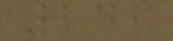246
